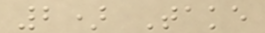2) Take
